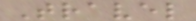Travel
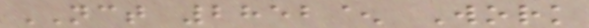NCT 2852^ Work
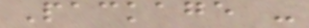Package -
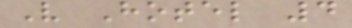V Hotel 4
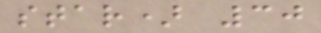star) 30
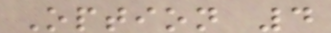Option 4
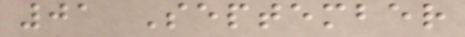01 September
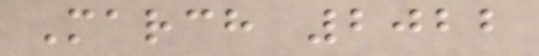March 2022
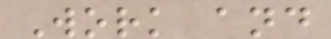Work and
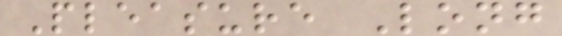Pleasure Long
